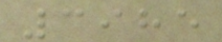3985
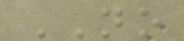NO
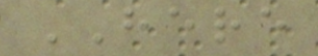HERE
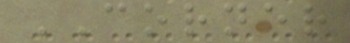CORNER
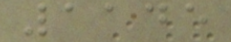1145
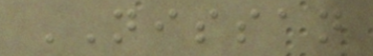NISSAN
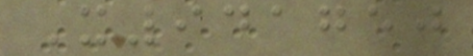X941750
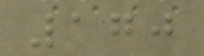170
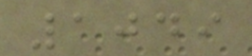1049
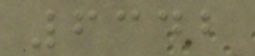6342
